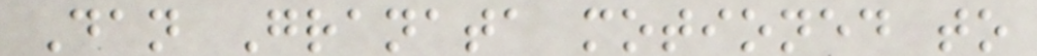Dan Granata motioned to
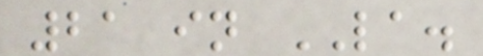21 in LA.
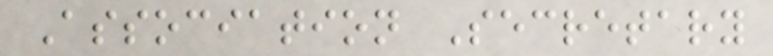Association Secretary
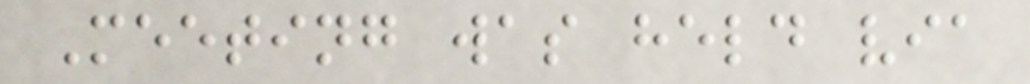Meeting was held via
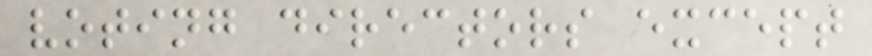voting directors except
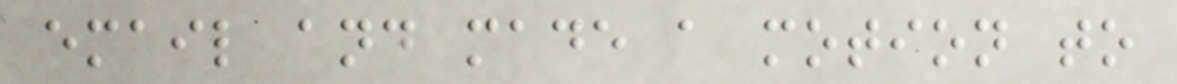email and made a motion to
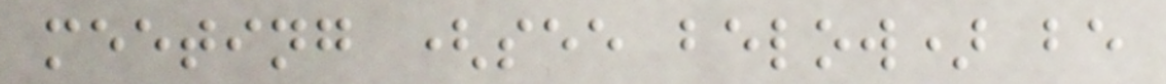meeting (see below) be
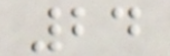24
